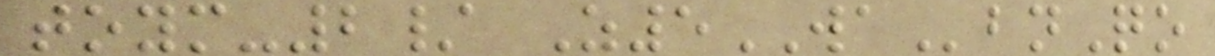toym-2/ Z5WAbnQo
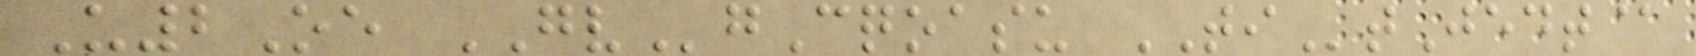U2Oe GVgCqoasu TItJedt@
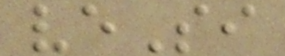veSi
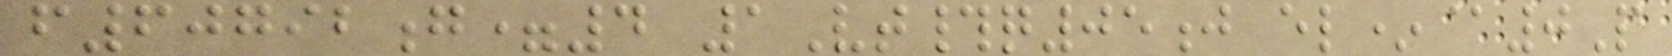f60792g=4 1Vt#q05j el*@0P
